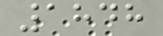1848
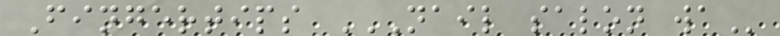Fingertips NAIL SALON WA
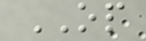OP
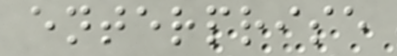enterprise
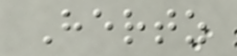Hertz
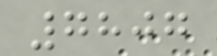7807
